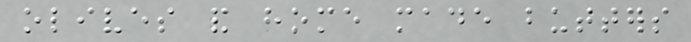olives and home made butters
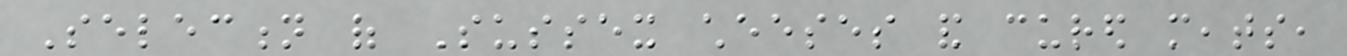Selection of Sussex cheeses and cured meats,
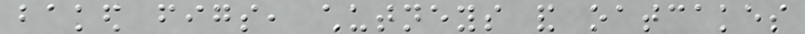baked figs, chutneys and oatcakes
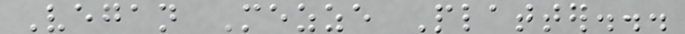Vegan Mezze Platter...
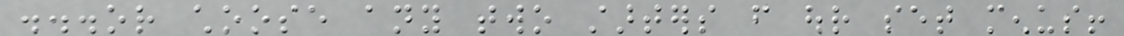...or choose any two starters from our set menus!
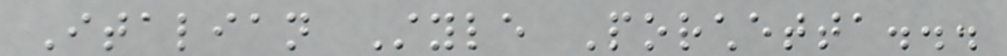Italian Style Porchetta...
